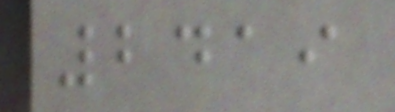2419
